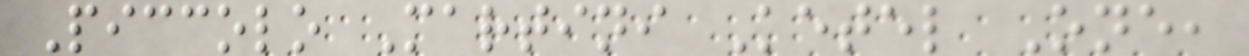Piccolo Martini Ketel One,
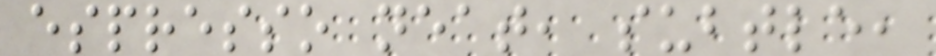espresso neat, subtle,
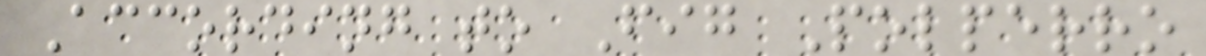According to Fig Polperro
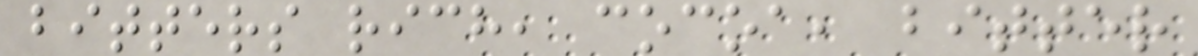bitters rich, cocoa, bitter
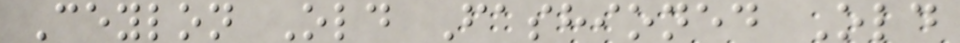Ceylon Old Fashioned Old
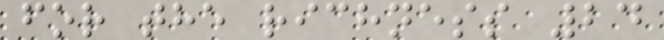for the richness 24
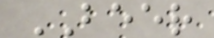BEER
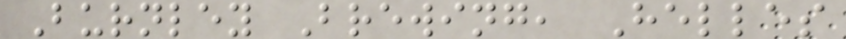Burnley Brewing, Helles
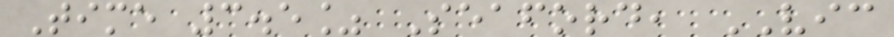Time 3.5% Seaford, VIC
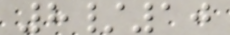8/10
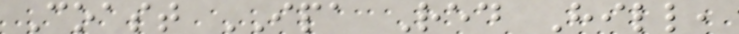Coast IPA Red Hill,
